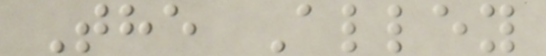The Alley
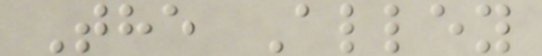The Alley
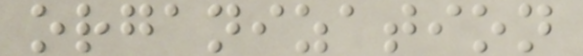organization
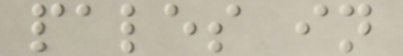pales in
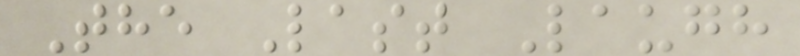The Last Laugh
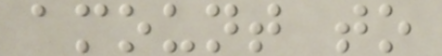amount to
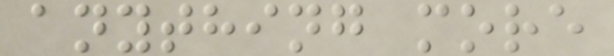anything more
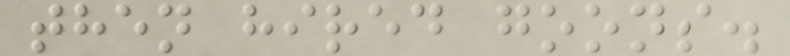then hired goons.
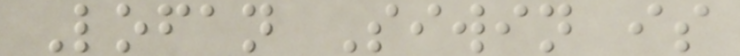Lofan Siwin is
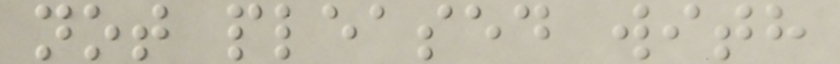not pleased with
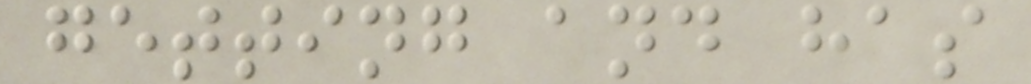getting and has
